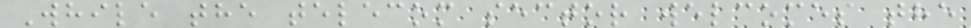While the telecom sector welcomes the
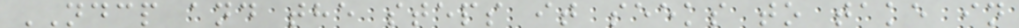NDCP and the steps it seeks to take in
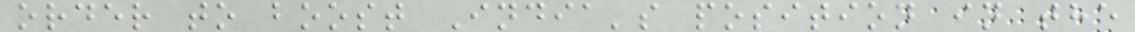order to boost India's position in the
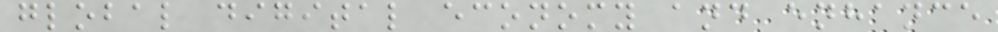global digital economy and enhance
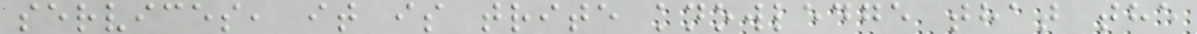services, it is trite knowledge that the
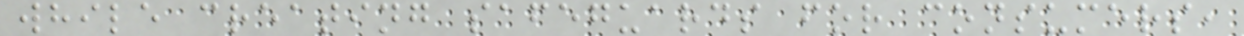while creating safeguards for consumers,
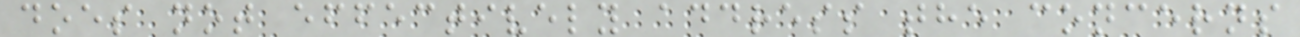does not effectively address the concerns
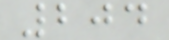204
